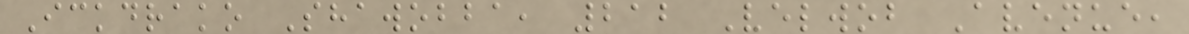Ickdrako Shawobba, 212 Velwob Avenue,
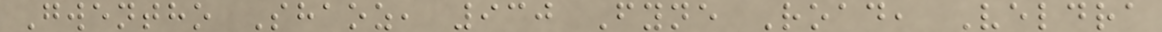Gwentho Shaoz, 930 Fyne Road, Veldra
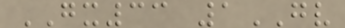GX33 1GV
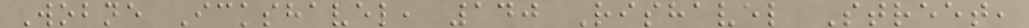Wobne Ickshavel, 140 Rishavel Street,
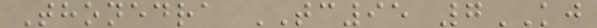Thonedra TC95 7KJ
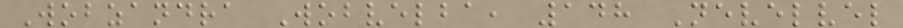Wobzandra Wobvelba, 148 Nevelvel
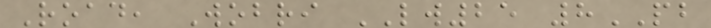Road, Wobri LW25 8PB
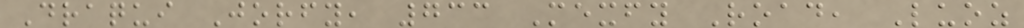Draqui Jorfy, 733 Mexfy Road, Luoz
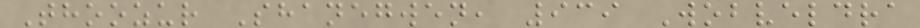Thoozur Shanegwen, 939 Wobveldra
